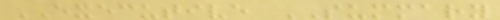EXECUTIVE SUMMARY
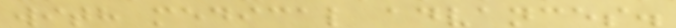with medical advances.
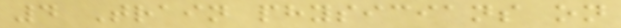4 Train physicians on
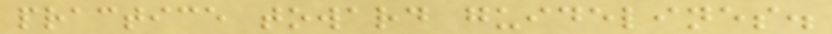practice toward guidelines.
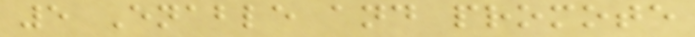5 Enable and promote
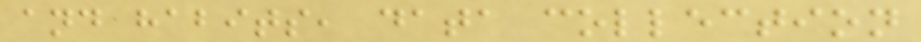and habits, data collection
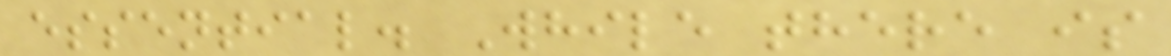essential. While there is
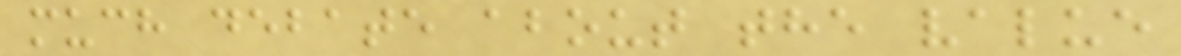much debate about the value
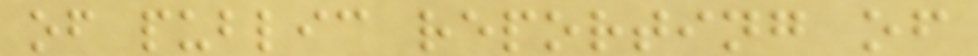of public reporting of
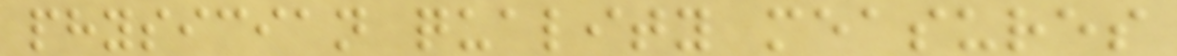physician quality measures
